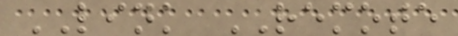LINK REMOTE
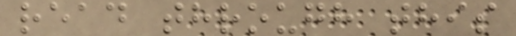read through this
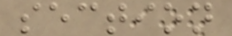section
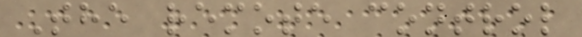The remote control
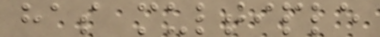has multiple
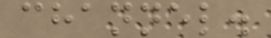channel.
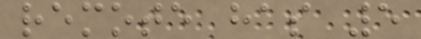remote has 5
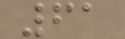61
